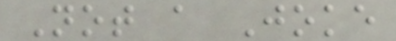Not a Joke
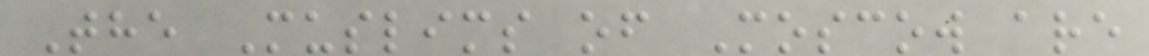The Muslims of Moscow are
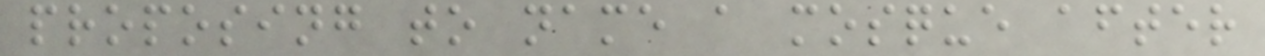proposing to name a mosque after
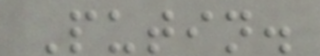Putin.
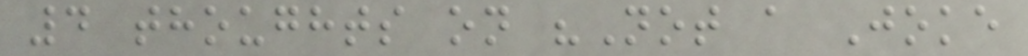4 thoughts on "Not a Joke
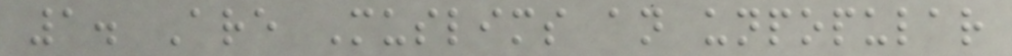1. Are Muslims an unpopular
